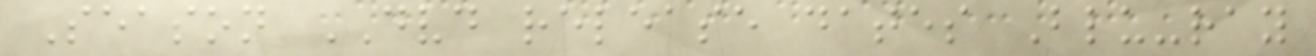Season DVD release dates Blu-ray
